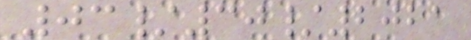03/30/2021
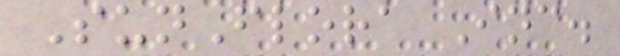SunFlora Inc.
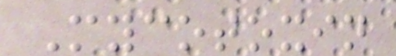Mycotoxin
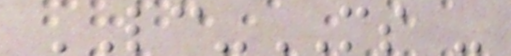LC-MS -
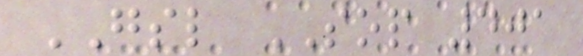GSL SOP 401
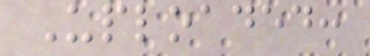Uploaded:
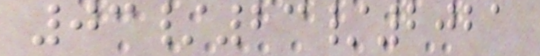03/23/2021
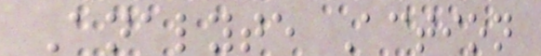Analyte Action
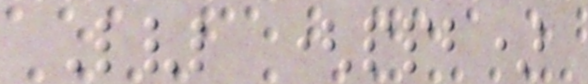Lvl (ppb)
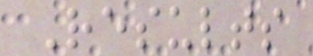Results
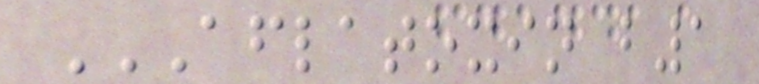AFLATOXIN B1
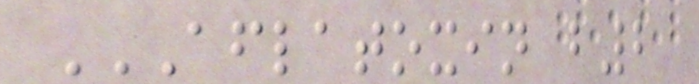AFLATOXIN B2
